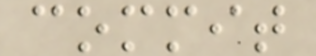commit
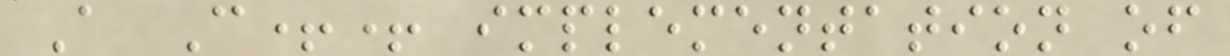A C++ implementation of
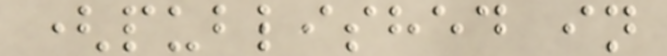(published in
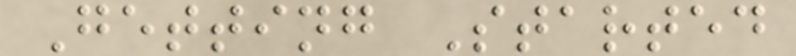Getting Started
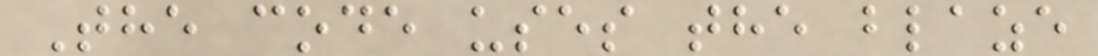The code uses the blaze
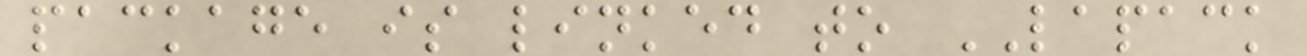package is linked to LAPACK
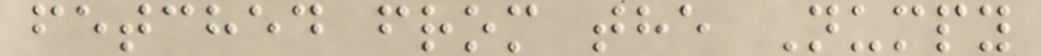fetched from the Numpy
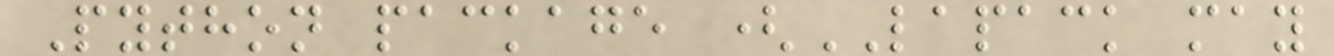Python package (LAPACK may
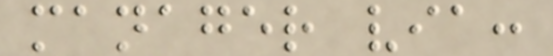manager via:
